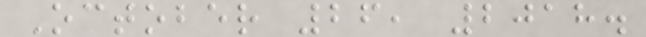October 26, 2018.
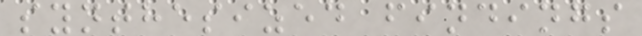synthesized findings
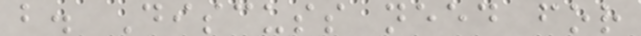b. Discuss need for
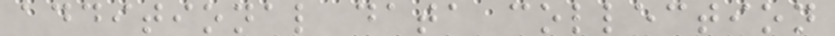additional data collection
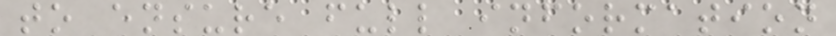to ensure full information
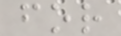for
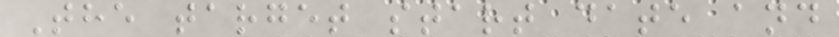The target start date and
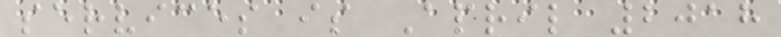services is April 2018
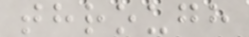through
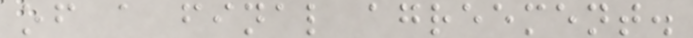of a final agreement.
